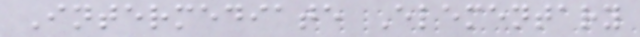Intermediate Elementary
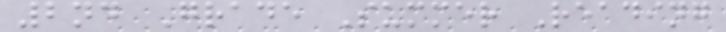2nd Grade Summer Reading
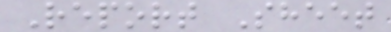Report Sheet
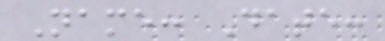Name: Date:
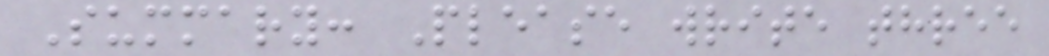Summary: Please write three
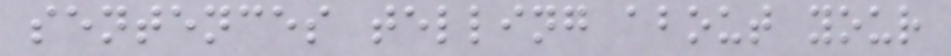sentences telling about your
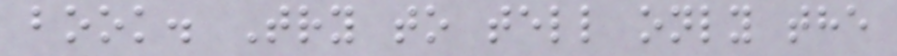book. Try to tell only the
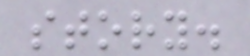story.
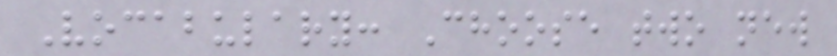Vocabulary: Choose two new
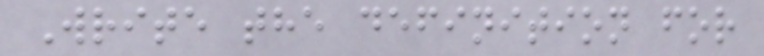Write the definition for
